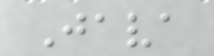Java
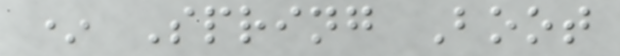* Spring Boot
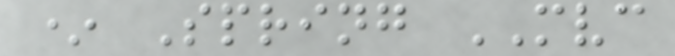* Spring MVC
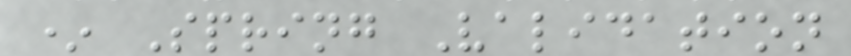* Spring Validation
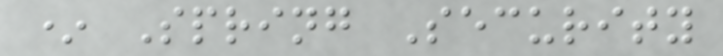* Spring Security
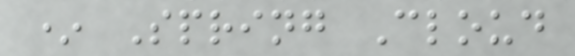* Spring Cloud
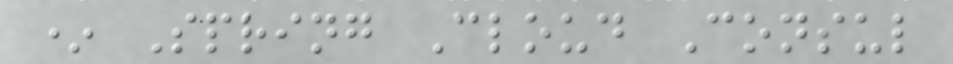* Spring Cloud Consul
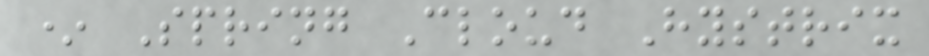* Spring Cloud Hystrix
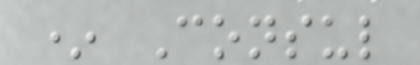* Consul
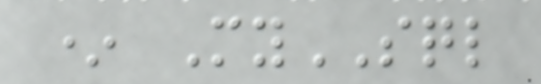* MySQL
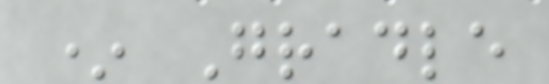* Gradle
